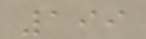199
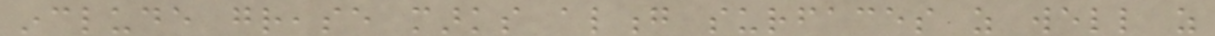include grease marks along surfaces as well as
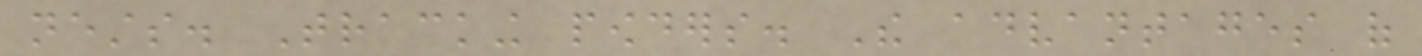nests. Tracking powders. The advantages of
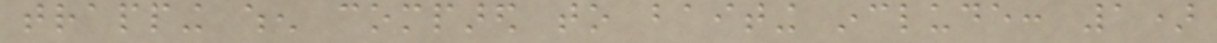trapping when compared to baiting include: 1)
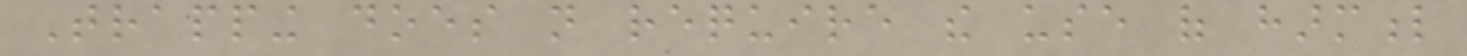Trapping does not require the use of harmful
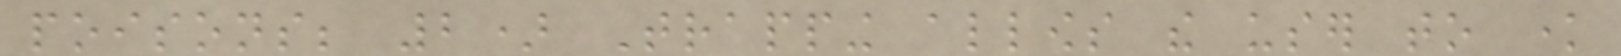poisons; 2) Trapping allows the user to know
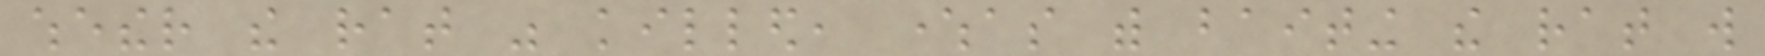whether the rat was killed, whereas with baiting the rat will
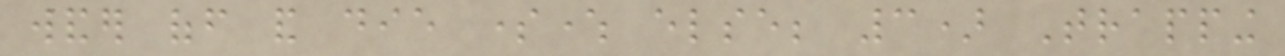wander off and die somewhere else; 3) Trapping
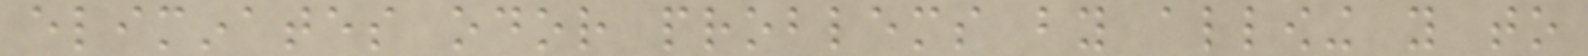eliminates odor problems by allowing you to
